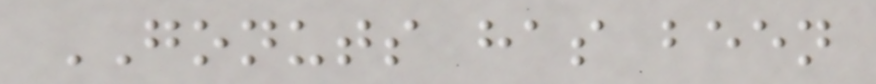GONUTS has been
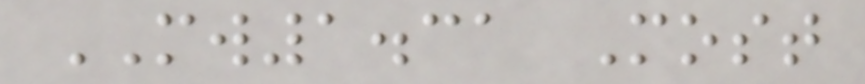MW1.31 Most
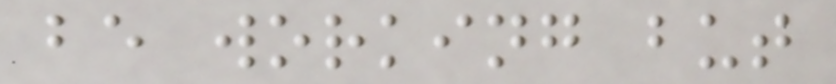be working but
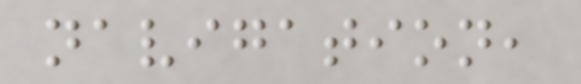navigation,
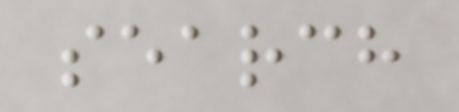search
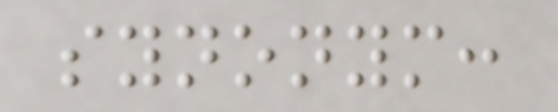synonym:
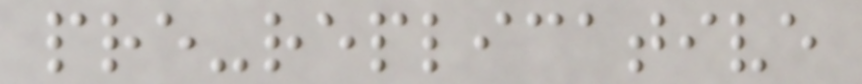pre-replicative
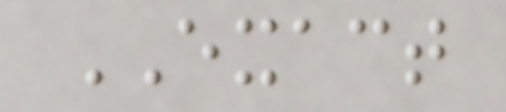EXACT
